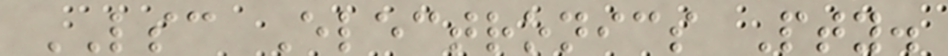LSC Electronics Pty.
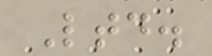Ltd.
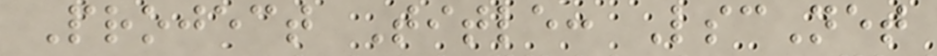Project Title: LscNet
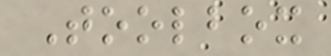Toolbox
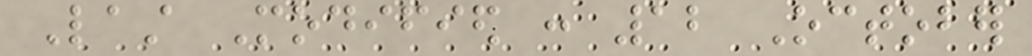Last Modified : 12 October
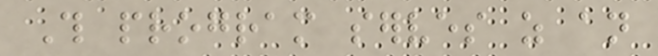This program serves as an
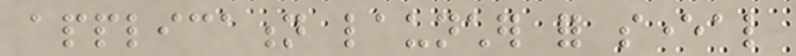application launcher for several
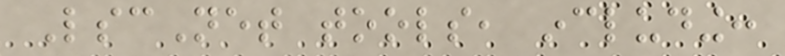LscNet tools, including:
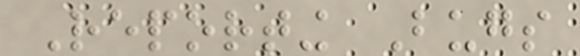Reporting Bugs
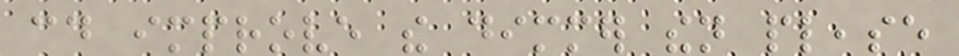could improve the dimmer then please
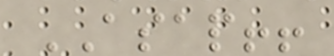ASAP!!
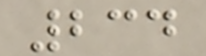234
